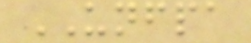UNFPA
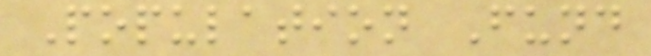Population Fund
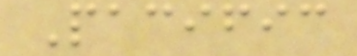Pacific
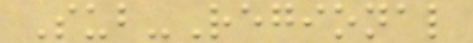Sub-Regional
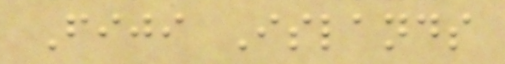Fiji Islands
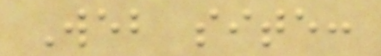Web site:
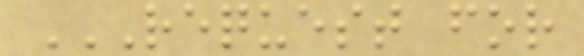REQUEST FOR
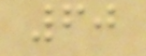60
